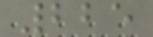225
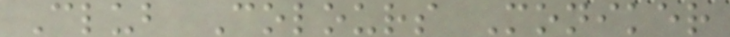Club Colours Moniker
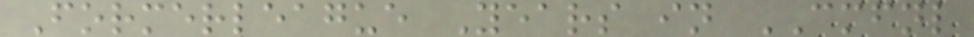Formerleague Years in CMFNL
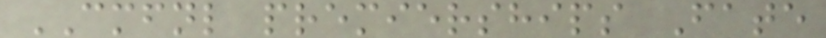CMFNL premierships Fate
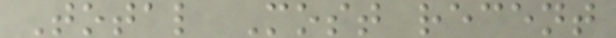Total Most recent
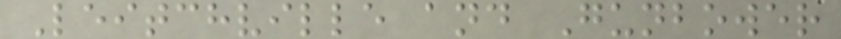Leitchville and Gunbower
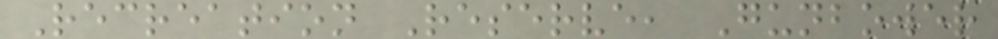Recreation Reserve, Gunbower
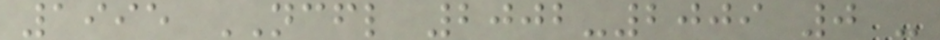1995 NCFL 2002-2009 0 -
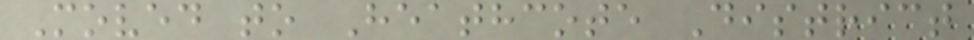Moved to Heathcote District
